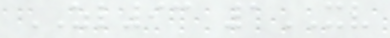ZL93 1XV
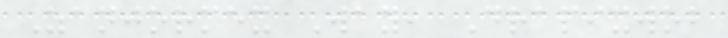Zanjormex Way, Drapixwob
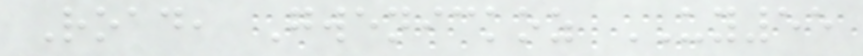Road, Gwenickoz UY55
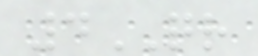4QR
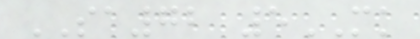SA72 5MK
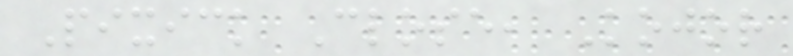Pixick Close, Kojor
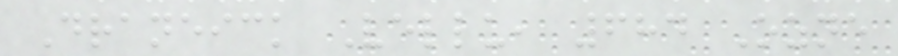Draneick Vellu, 684 Ozne
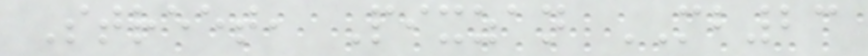Street, Pixzan MB23
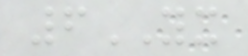6YX
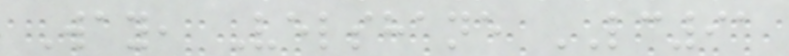Way, Velshane LC91
